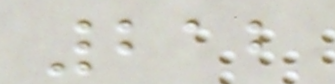212
